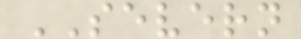SEVERN
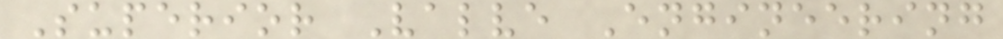Superior Valve Engineering
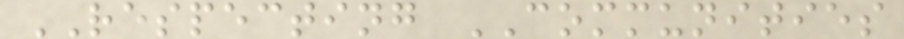RESPECTING COMMUNITIES
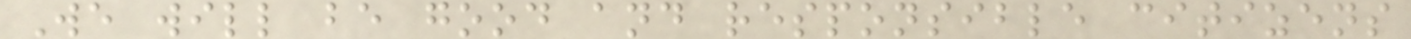We will be good and responsible citizens
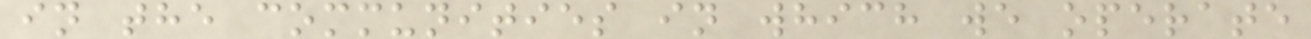in the communities in which we operate
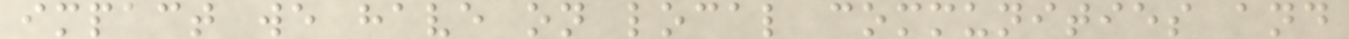impact we have on local communities and
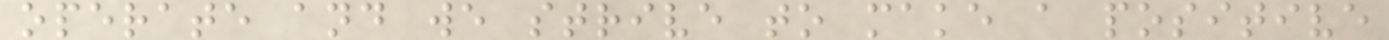operate and we strive to make a positive
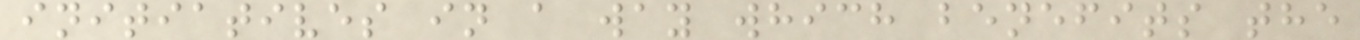initiatives in a way which benefits the
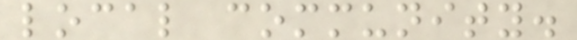local community.
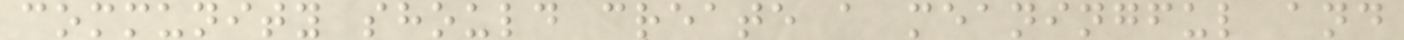community should create a meaningful and
